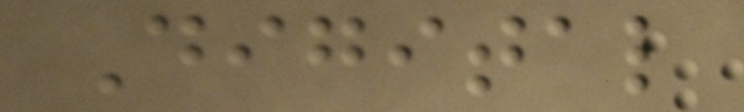Digital
